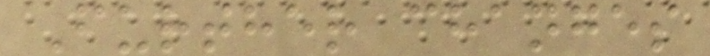Further changes
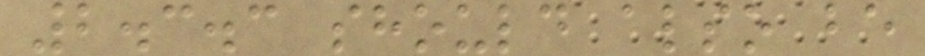2.3.3 should also be
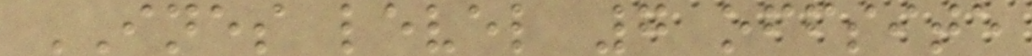INES level 7 offsite
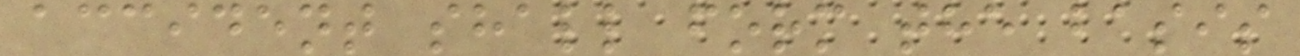accident shall form the basis
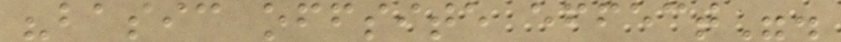"basic offsite effect".
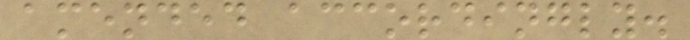amended accordingly.
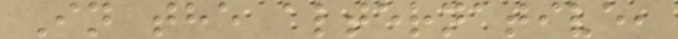In the alternative,
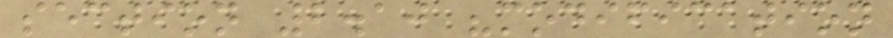section 2.10 "modification
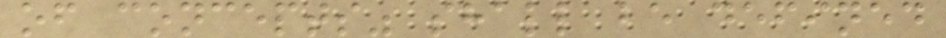of concepts" shall be defined
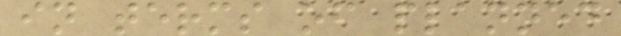in terms of planned
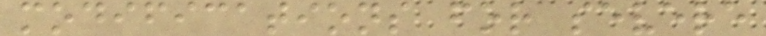modifications for severe
